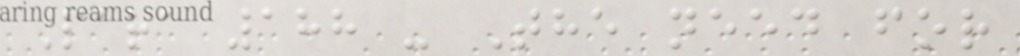Para 188 - The need for
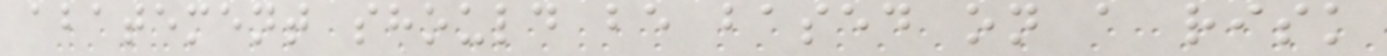abatement should be based on a risk
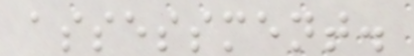assessment.
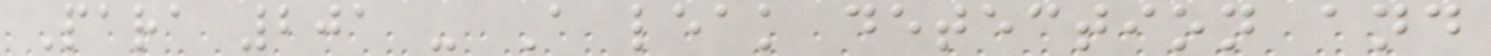Para 201 - A leak detection and
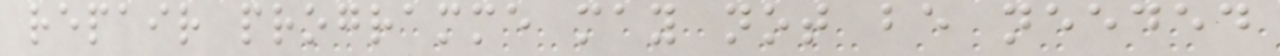repair programme may not be needed
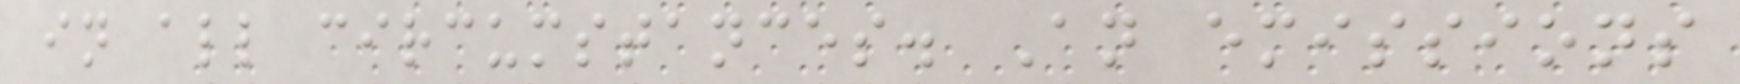in all circumstances. An emissions
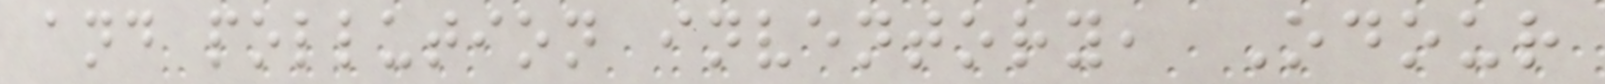and pollution inventory, Odour
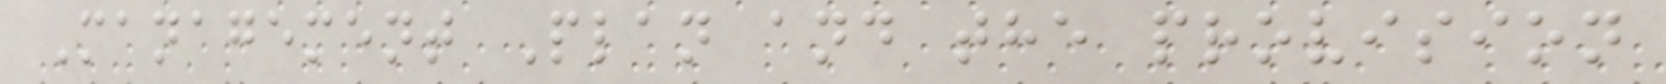Management Plan and the provision
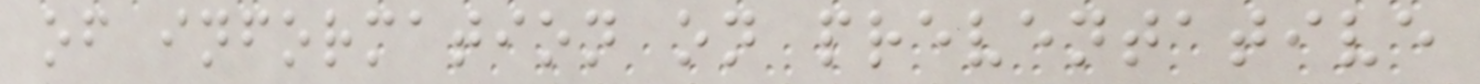of information on preventative
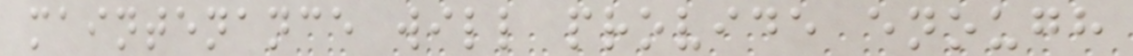maintenance will provide enough
